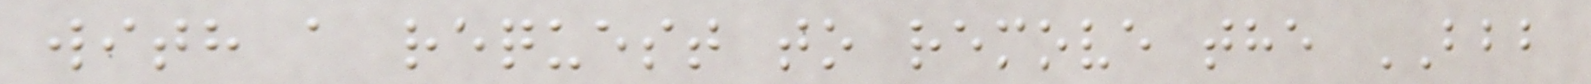with a request to remove the BBB
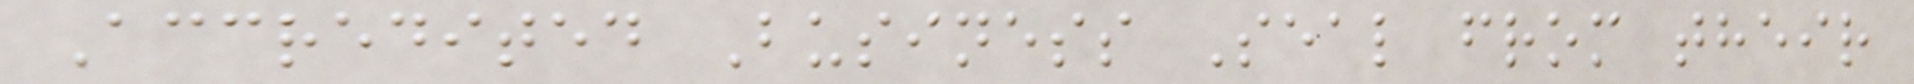Accredited Business Seal from their
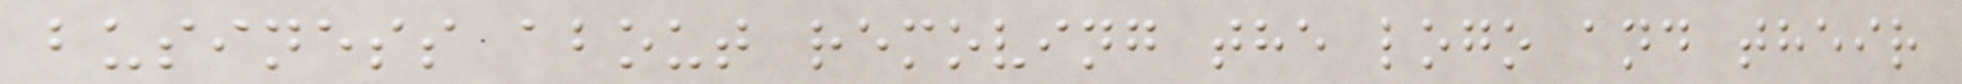business about removing the logo and their
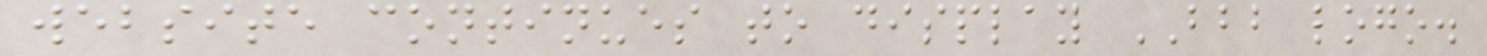website continues to display BBB logo.
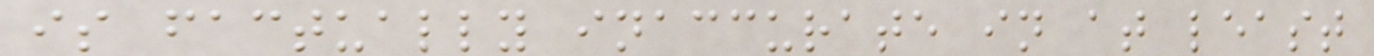is factually inaccurate in at least
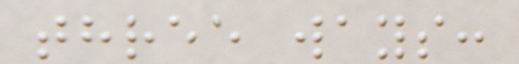three ways:
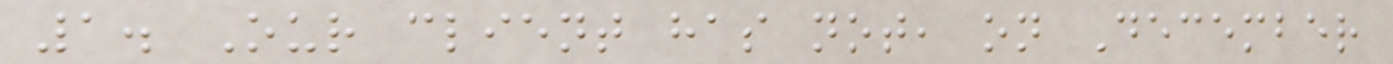1. Our client has not, on December
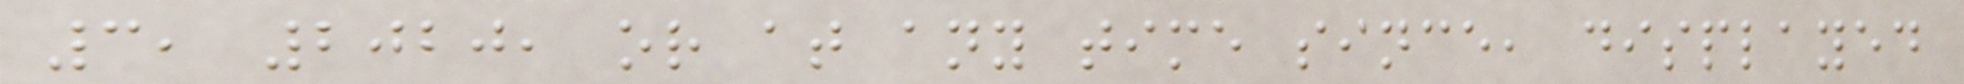3, 2020, or at any time since, displayed
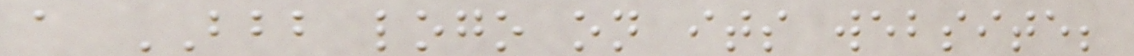a BBB logo on its website;
